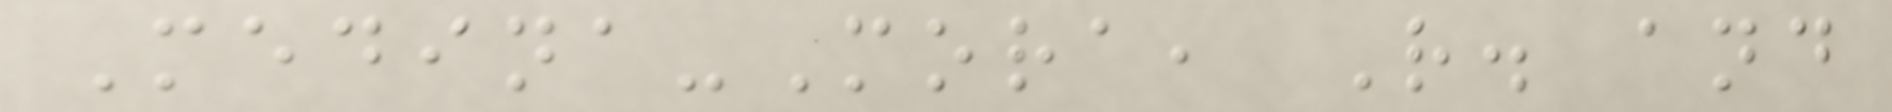Medina-Mora, R. and
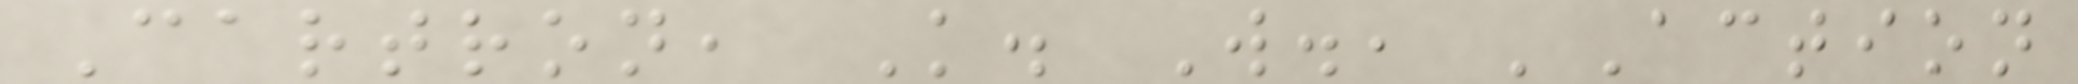Cartron, K. W., 'Action
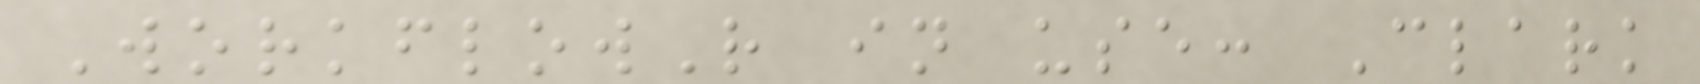WorkflowR in use: Clark
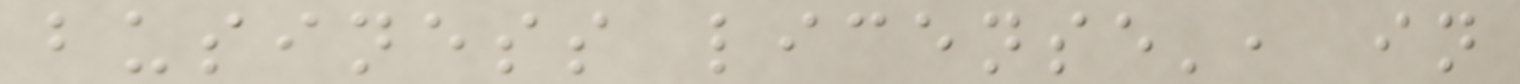business license', in
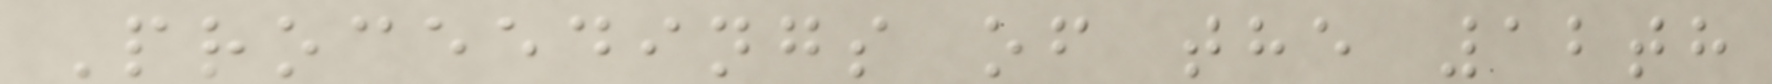Proceedings of the 12th
